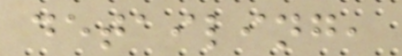detailing,
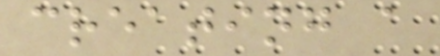creating a
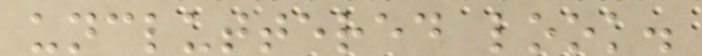uncluttered look.
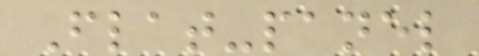Flat-panel
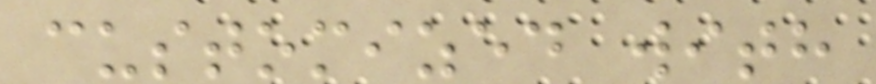customized with
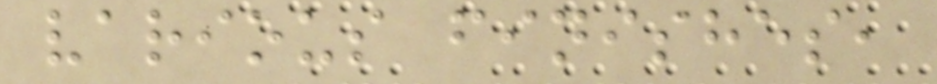various finishes,
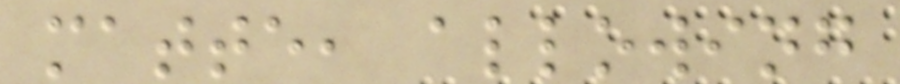matte, allowing
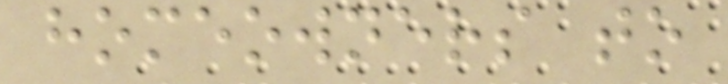homeowners to
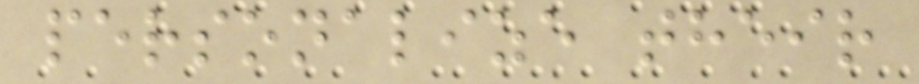personalize their
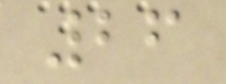26
